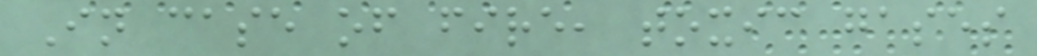In case of fire, toxic gases
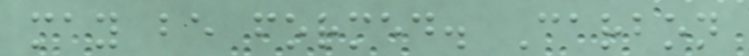may be formed. Carbon
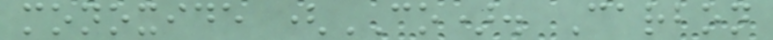monoxide (CO). Carbon
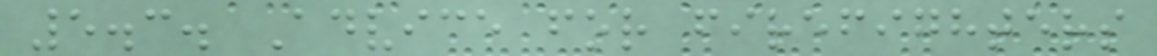5.3. Advice for firefighters
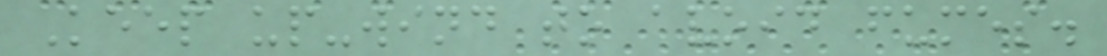Keep up-wind to avoid fumes.
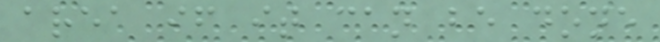area if it can be done
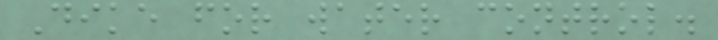Dike for water control.
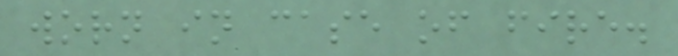worn in case of fire.
